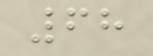68
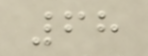68
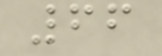66
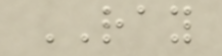RAY
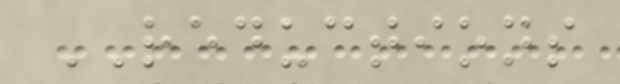REDUCTIONS
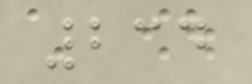234
